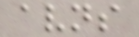avns
